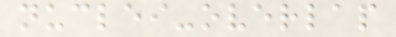nuclei-overlap
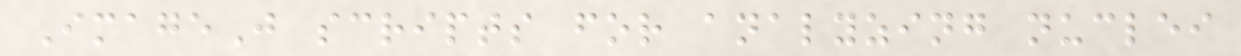ImageJ scripts for analyzing nuclei
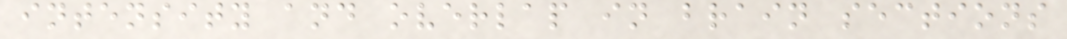intensity and overlap in brain sections
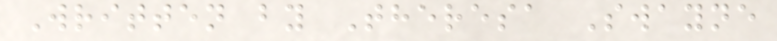Written by Theresa Swayne
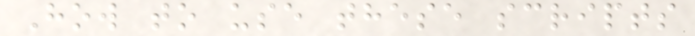How to use these scripts
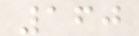160
